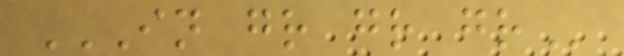IN GR GR GR
